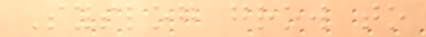Syslog grow to
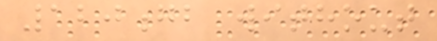120gb without
